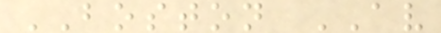BOSTON AV
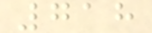718
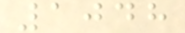1048
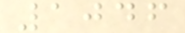1046
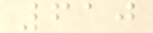610
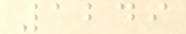1249
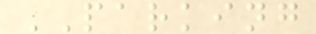PARKING
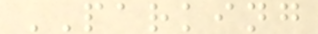PARKING
